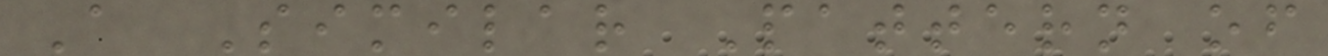A Similar Pattern of
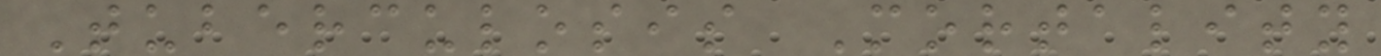Tuberculosis Mortality
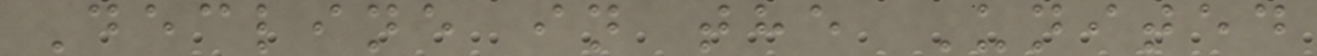Decline in the United
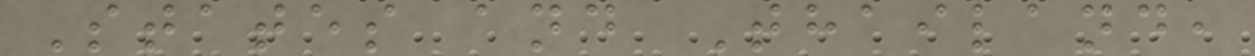States and Thailand,
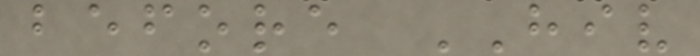before HIV
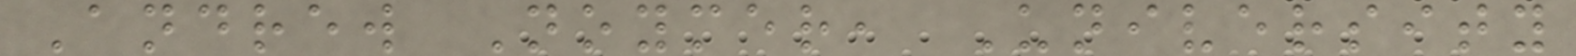Andrew Noymer, University
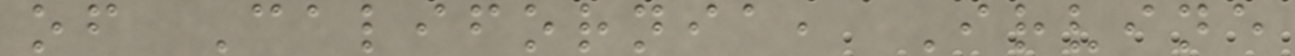of California, Irvine
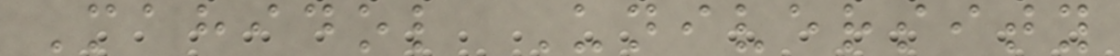Mahidol University
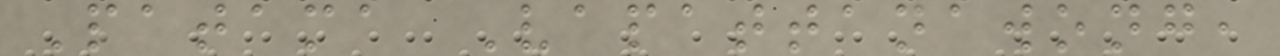Patama Vapattanawong,
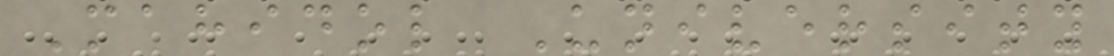Mahidol University
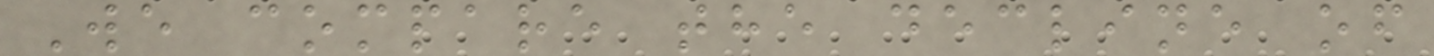We compare the decline of
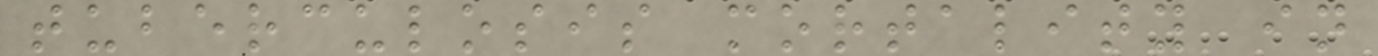tuberculosis mortality in
